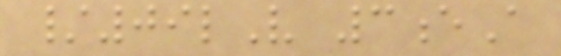/09lV 3eA
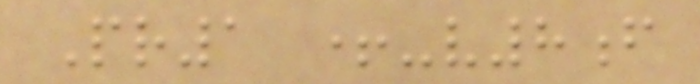Pr1 +-v8f
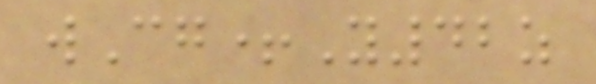wCg+Y42z
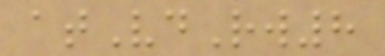atVdRw8
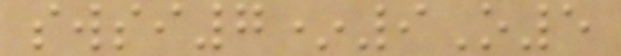swsi7*9O5
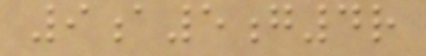9a5g4r
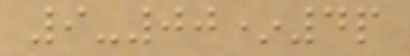9-00*4p
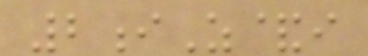2iZ&i
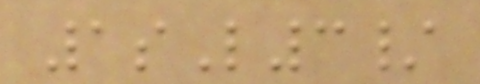1sL3/
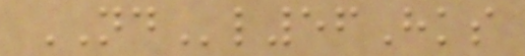NDl56Hks
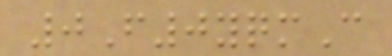0F0yqmC
